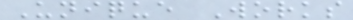Unique Works
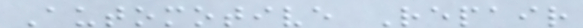Automotive Repair
